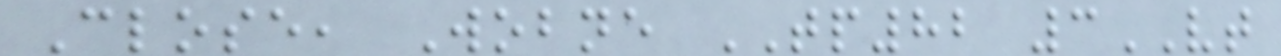Close, Wobne TP82 3VT
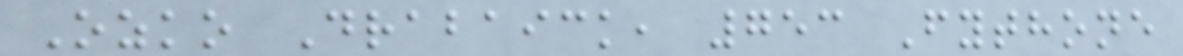Ozko Drabaick, 753 Fythone
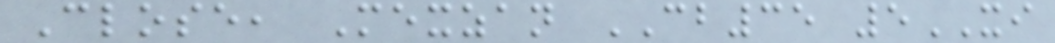Close, Mexzan CB35 5XI
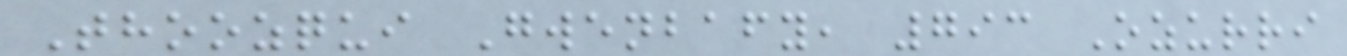Thoozqui Gwenbafy, 793 Ozurri
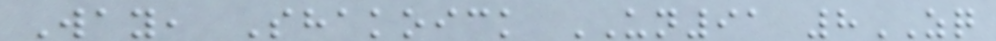Way, Shakoick UN91 8ZQ
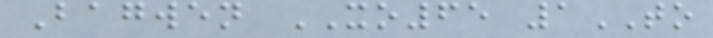Bagwen XO65 1TO
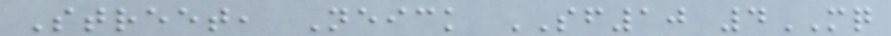Street, Neick SF10 4MQ
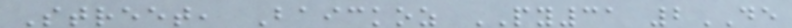Street, Baickoz PY31 2DE
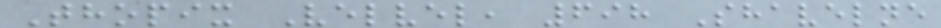Thopix Velvel, 698 Shavelne
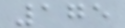175
